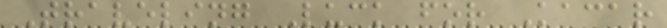Traveling Luck for Kacar
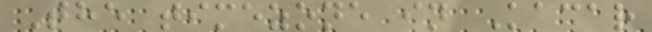The timezone in Kacar
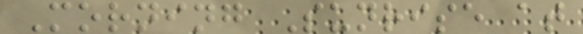Morning Sunrise at
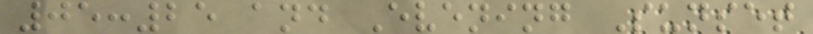05:25 and Evening Sunset
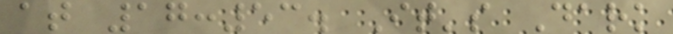at 17:53. It's Dark
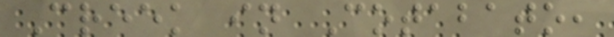Creek in Cotabato,
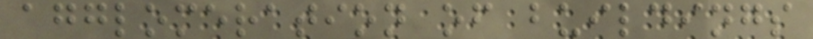agglomeration of buildings
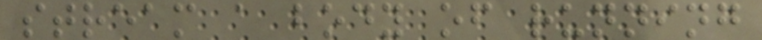stream a body of running
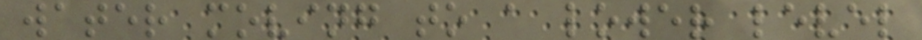water moving to a lower level
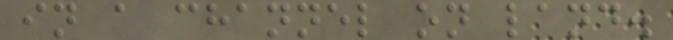in a channel on land.
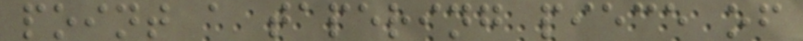point a tapering piece of
